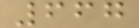667
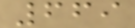669
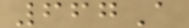667A
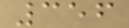356
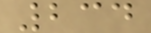234
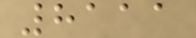8111
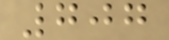707
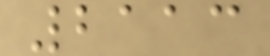2113
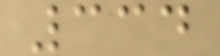334
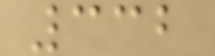332
